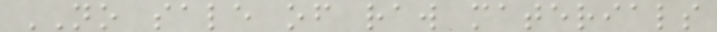NO sale of raw materials
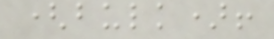(bulk)!
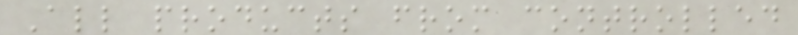All products from controlled
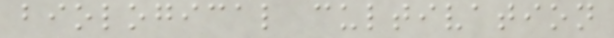biological cultivation
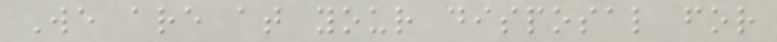We are at your disposal for
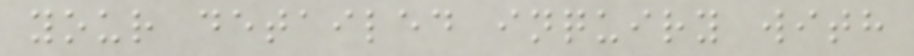your detailed inquiry with
